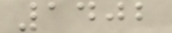1402
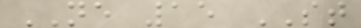NE 15 ST
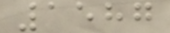1587
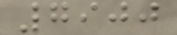7900
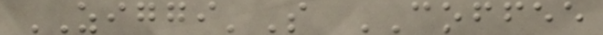ZIGGI'S COFFEE
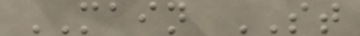MAIN ST
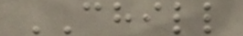CHILL
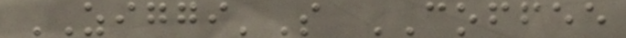ZIGGI'S COFFEE
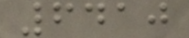6410
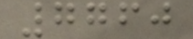7760
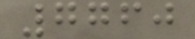7760
